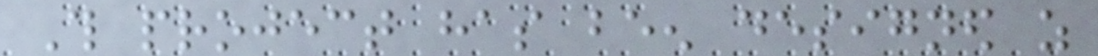This project has been designed as
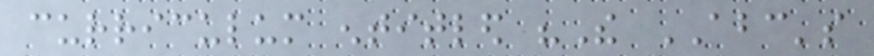curriculum entitled "The ABC's
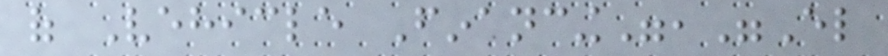of Vehicle Financing","El
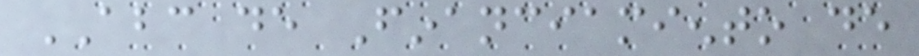ABC de Financiamiento de
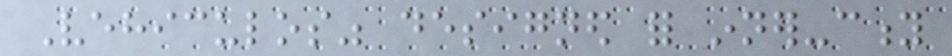Vehiculos" designed for inner-city
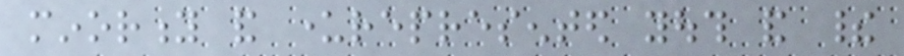minority and underrepresented youth and their
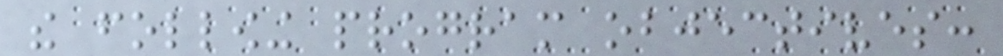the following program objectives:
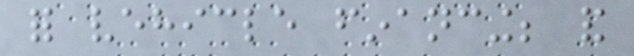for vehicle financing; and
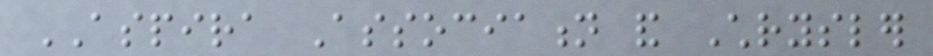ASPIRA Association and Chrysler
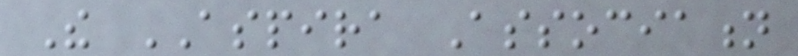The ASPIRA Association
